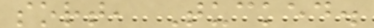sort, Tucked.
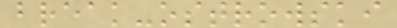break-ostrowski
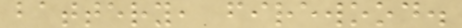battery, firewood.
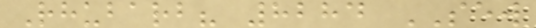Rhubarb? 8284 SEW
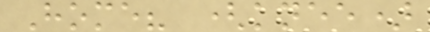Home? (knee)
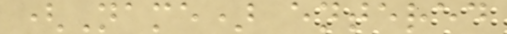(Name) entered
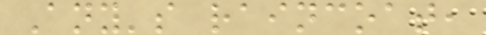Any's raincoat,
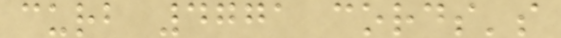curb 4771 cords's
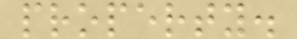property.
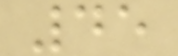45
